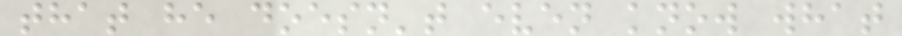that he doesn't even know what
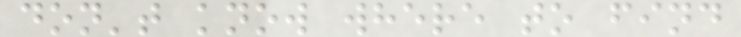don't know where to find
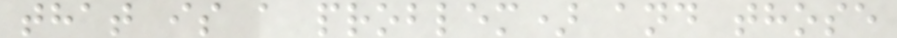that is a problem) and those
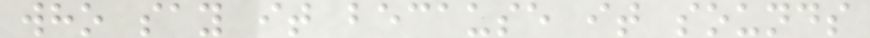who say it because it sounds
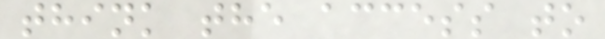think the access to
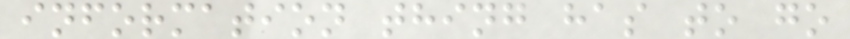information thing has to go
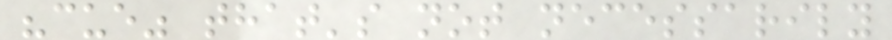"cue" that's not necessarily
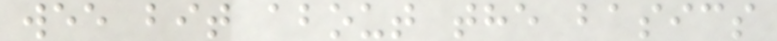wee bit about the basics
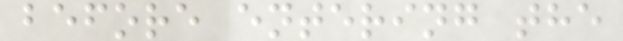before entering the
